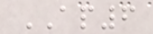AP6
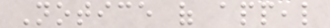Notice of appeal
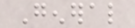General
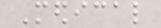Medical
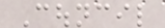Council
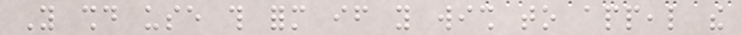You should use this form if you wish to appeal the
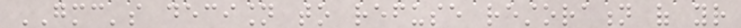GMC's decision to refuse restoration of your
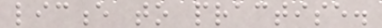licence to practise.
